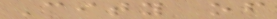City of
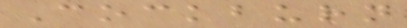Cockburn
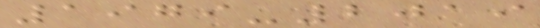1979-2019
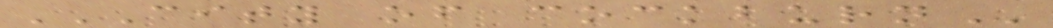CITY OF COCKBURN
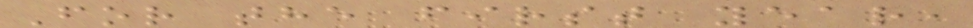For the first year,
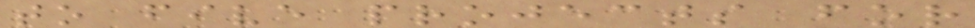to five projects for
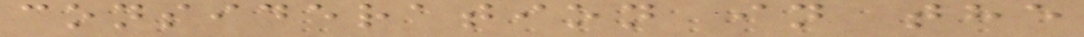consideration in the
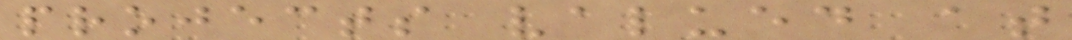projects valued at
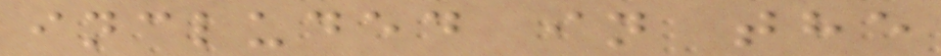included in the
